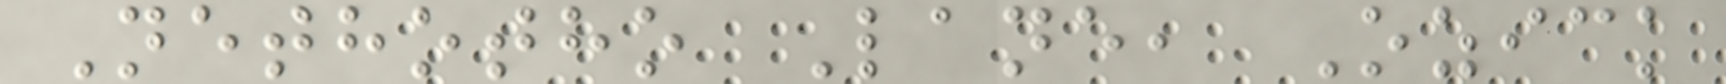Nethotho Lane, Ozick
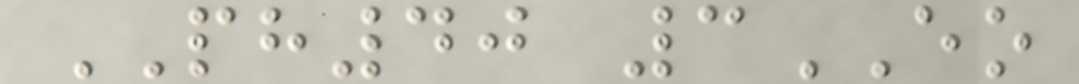PH40 3EO
